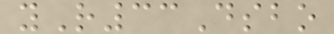yR33Dsbo
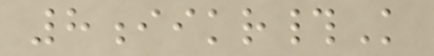8iikr#K
